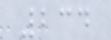234
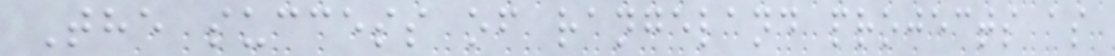The success of rangeland projects as
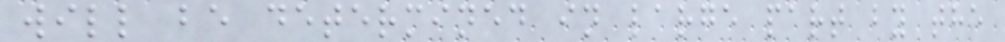will be determined in large part by the
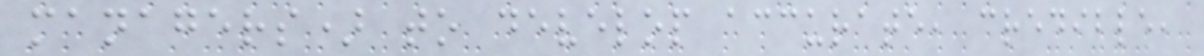managers) to develop accurate, credible,
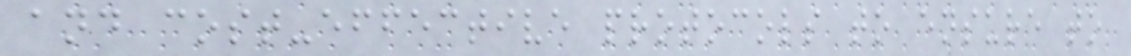and cost-effective protocols to ensure to
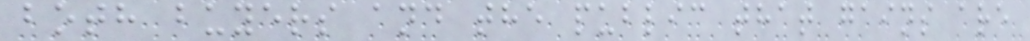both buyers and the public that gains are
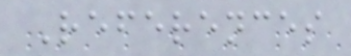References
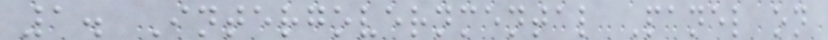1. Intergovernmental Panel on
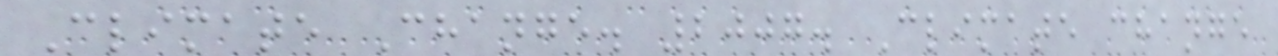Climate Change. 2007. Climate change
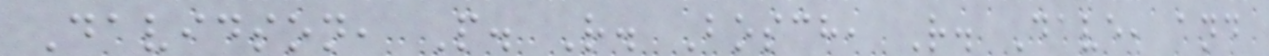Davidson, P. R. Bosch, R. Dave, and
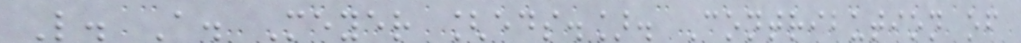L. A. Meyer [eds.]. Contribution of
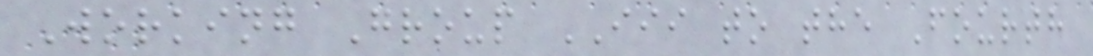Working Group III to the Fourth
